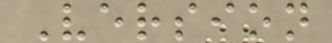Version
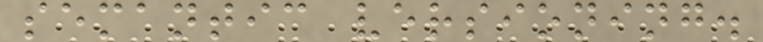semantic versioning.
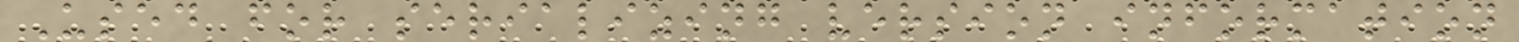Used for serializing version information
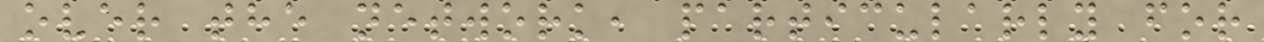over the network, particularly for
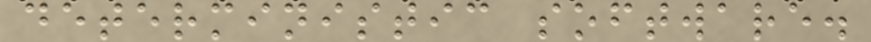deterministic software.
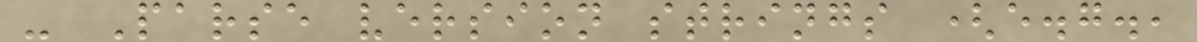- Parse version strings (e.g.,
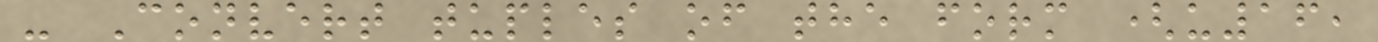- Convert tuples of the form (u16,
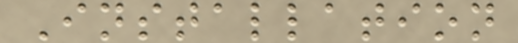Installation
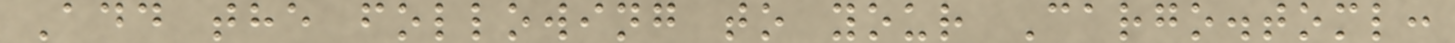Add the following to your Cargo.toml:
